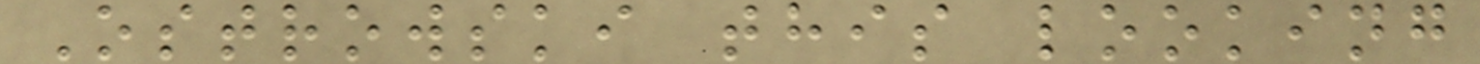Ostrowski this looking
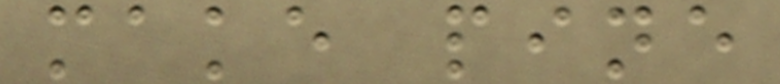make pine
